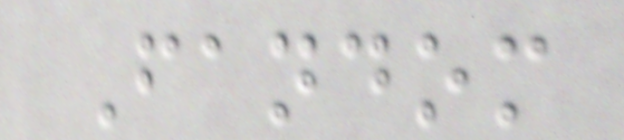Fandom
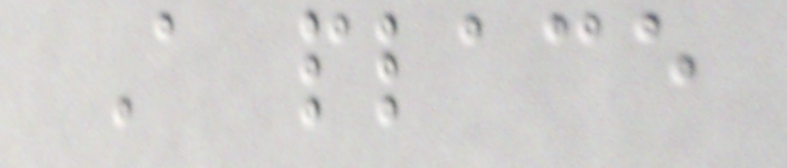A place
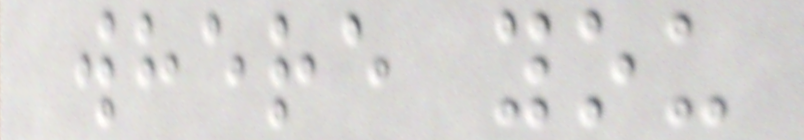where you
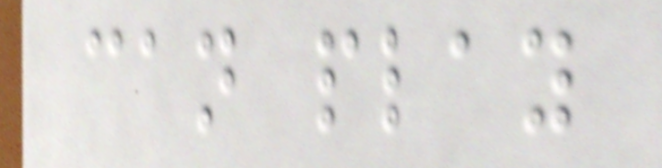can play
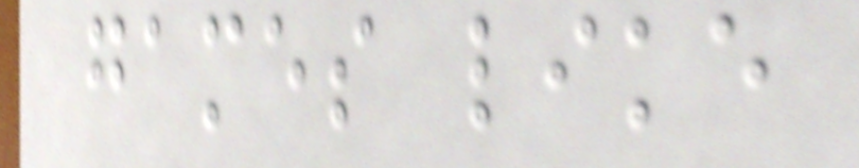games like
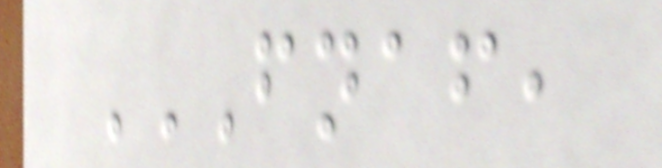FNAF,
